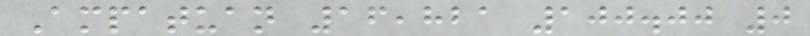Ampatuan 16,821 100.00 0
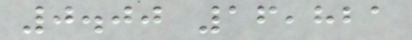0.00 16,821
